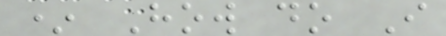* How do I
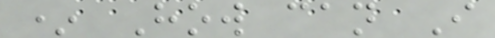* How can I
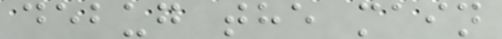debug the main
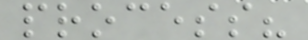process?
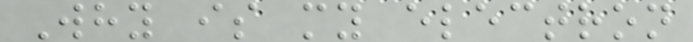Why is my electron
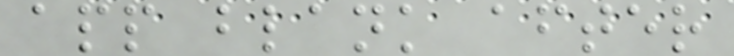app blank after
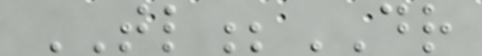TL;DR
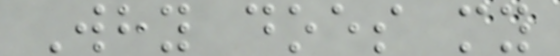Why does my
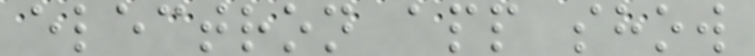electron app show
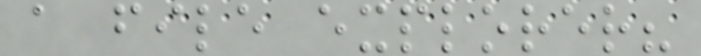a file explorer?
